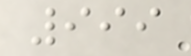999
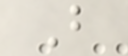B
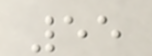55
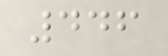446
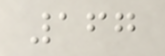167
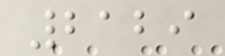2129
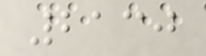2130
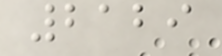2129
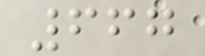667
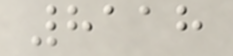8118
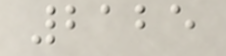2125
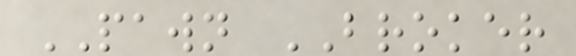PAWN BROKER
